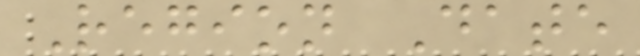Region Date
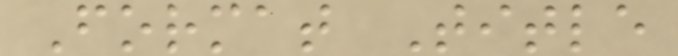Format Title
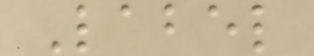Label
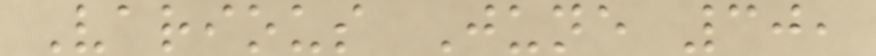Various June 30,
